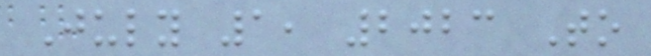July 1, 2023 To
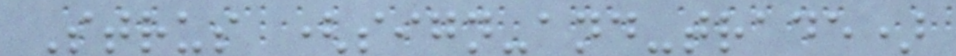Strus (sign-and-trade)
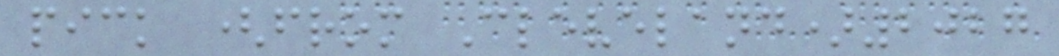pick (from Cleveland)2027
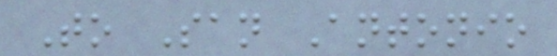To San Antonio
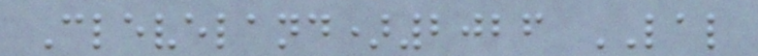Cleveland)2026 LAL
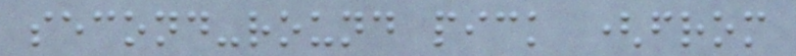second-round pick (from
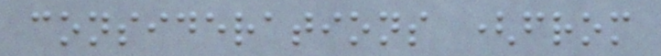considerations (from
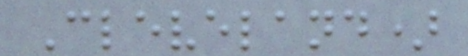Cleveland)
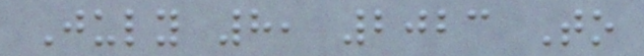July 8, 2023 To
